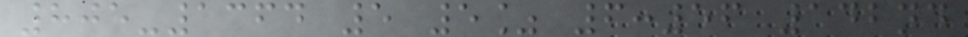805-1364 5 5% 6:56 142nd
